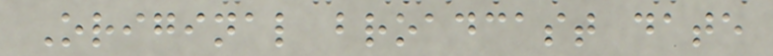Original broadcast date
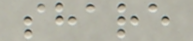share
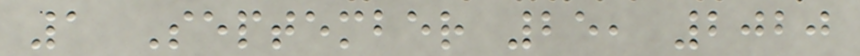1 September 25, 2020
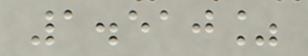1.510%
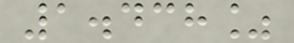1.438%
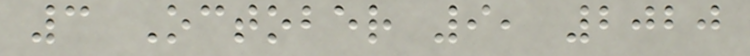3 October 9, 2020
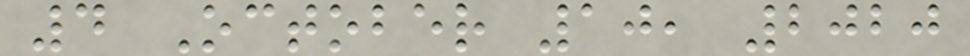4 October 10, 2020
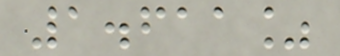1.611%
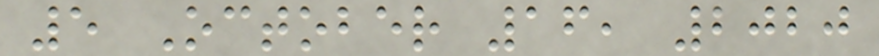5 October 16, 2020
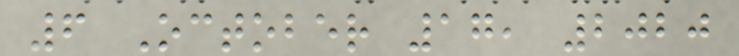6 October 17, 2020
